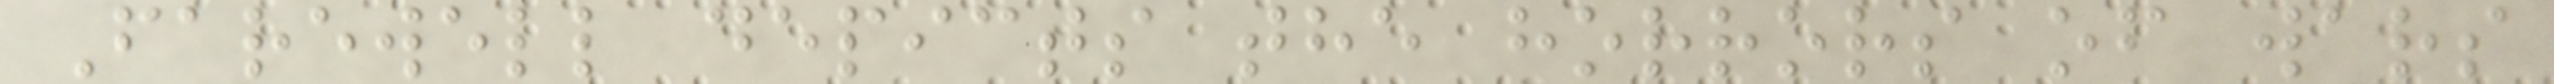Farewell depicts the horrors of wars
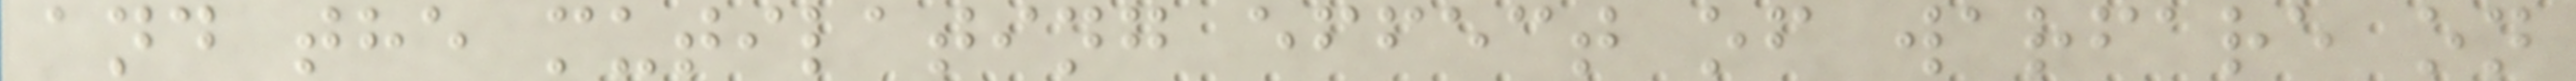and the mutilating effect of warfare on
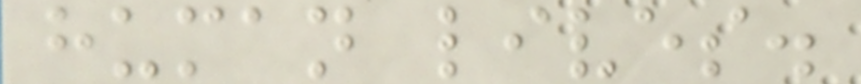human lives.
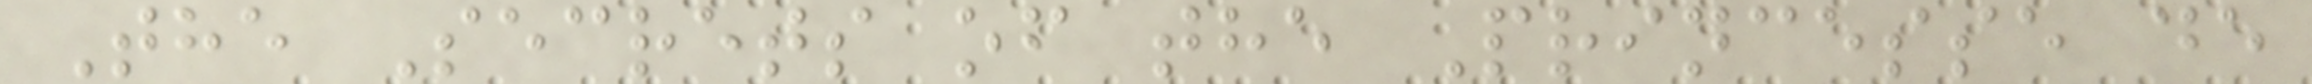The Secrets of the Princesse de
